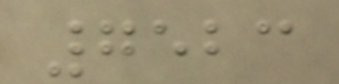7523
